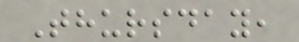Thursday,
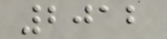2012
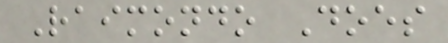Raimondo Does
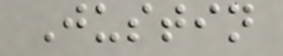Justin
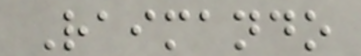Raimando
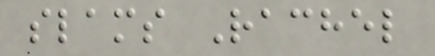slams Rachel
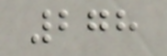278
